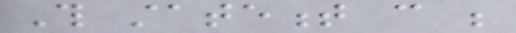This statement can be
